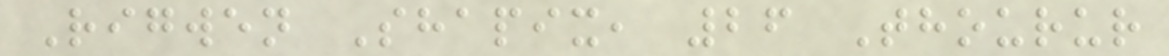Rigwen Shapix, 26 Thourur
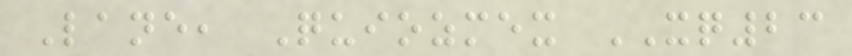Lane, Quiozmex XQ23
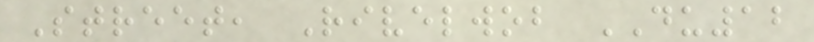Street, Rivelwob DU12
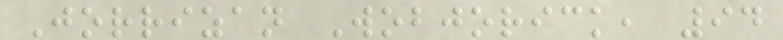Jorrizan Wobjorick, 94
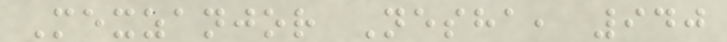Mexzanjor Nesha, 940
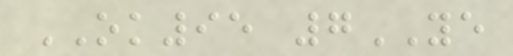OK95 7YE
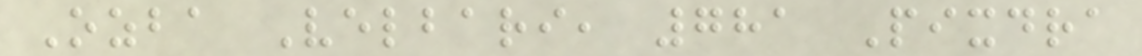Ozba Velbari, 781 Pixdra
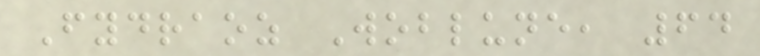Fydraoz Woblune, 64
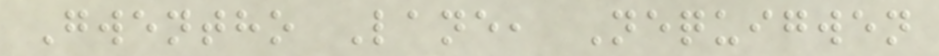Gwentho Lane, Nequigwen
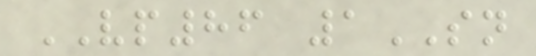VP86 1SN
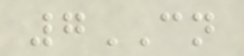7CN
